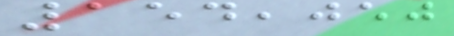154,050
